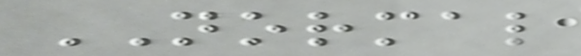NORMAL
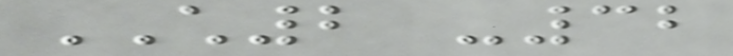CH2 -32
